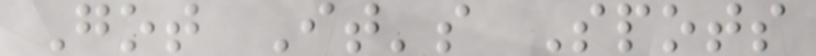Got It's Spots
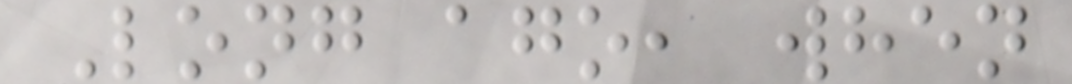Long ago, when
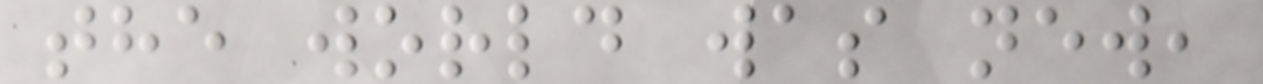the world was new,
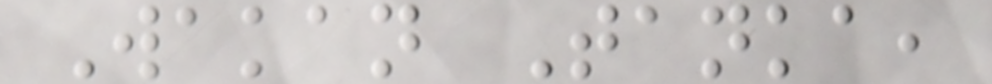Wakan Tanka,
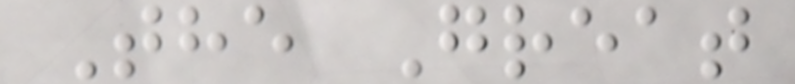The Great
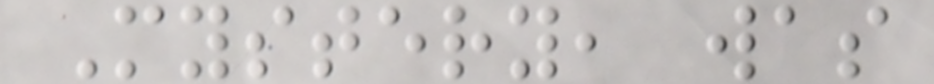Mystery, was
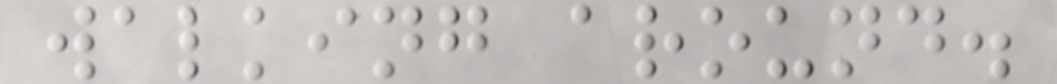walking around.
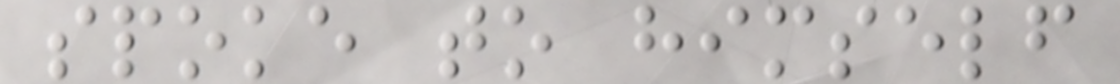spoke to himself
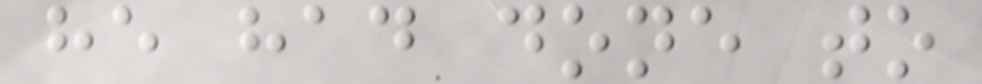he had done to
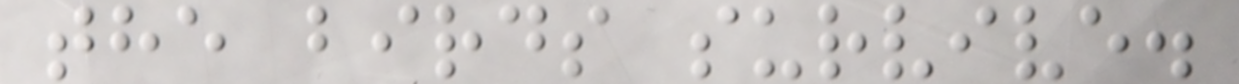the birds survive.
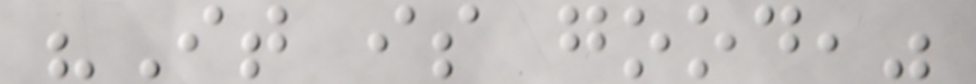"It is good,"
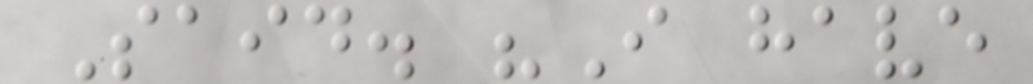Said. "I have
